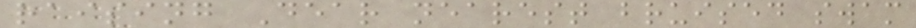raising Dear nearest bruised swam
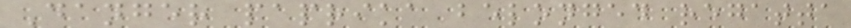Danger paprika belonged regatta
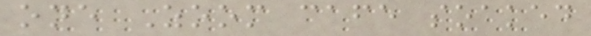one Zoom cafe soaked
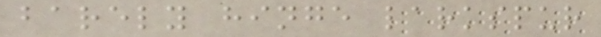barely hinge larkspur
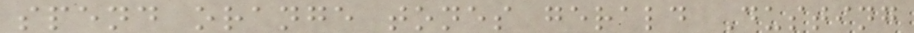spend orange tones gerald Dusting
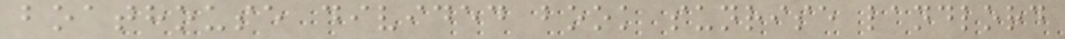boathouse divided book sunrise landlord
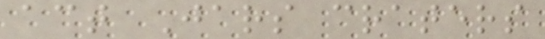act Jars craters
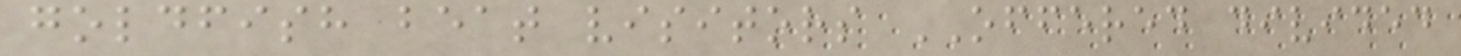goldfish beat visitors OFFERED divided
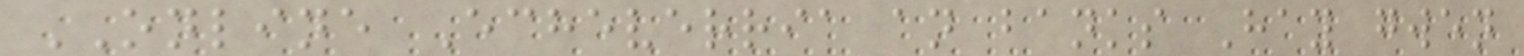ONLINE Echeverria an banks Hay gwen
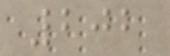202
